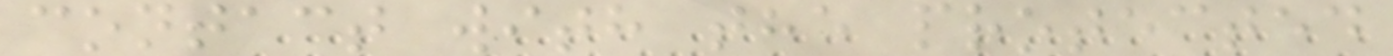contact with the protected
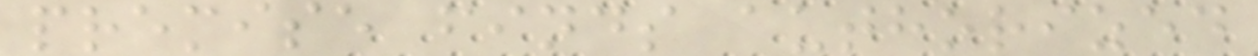premise finds authorized
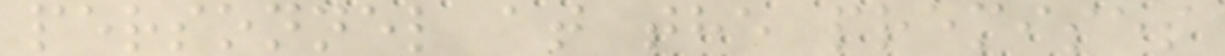personnel at the premises
